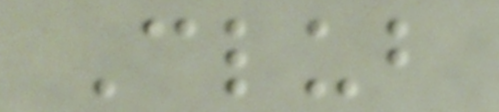Club
